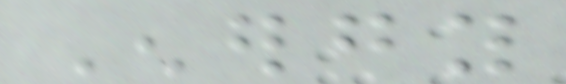Energy
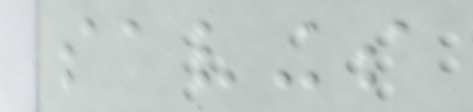savings
